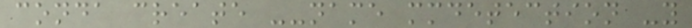conda create --name mmdetection -y
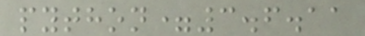python=3.6.11
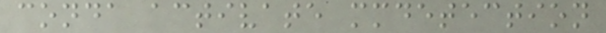conda activate mmdetection
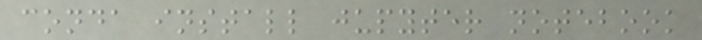conda install jupyter notebook
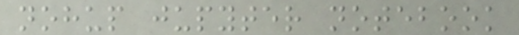nohup jupyter notebook
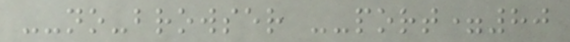--no-browser --port=80
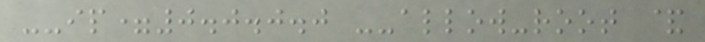--ip=0.0.0.0 --allow-root &
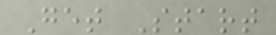Get Start
